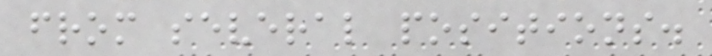from several positions.
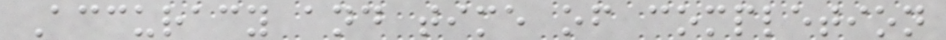Accuracy and time of completion
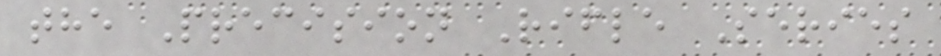the Precision Rifle Series
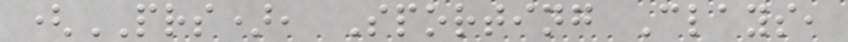(PRS), Sporting Clays,
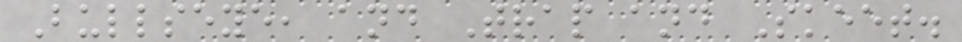Bullseye, and Trap and Skeet.
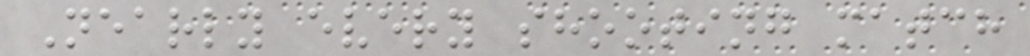Nearly every shooting match
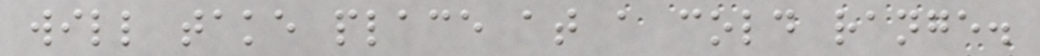will take place at a cold range.
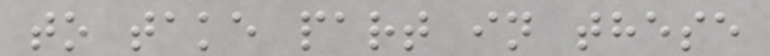to take part in these
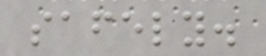safely.
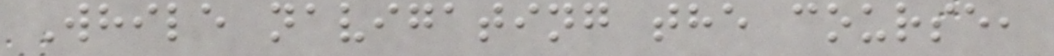While navigating the course,
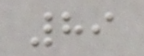89
